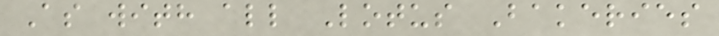As with all Lotus Bakeries
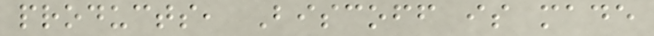products, Biscoff is made
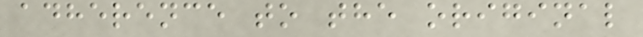adherence to the original
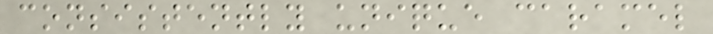consistently unique caramel
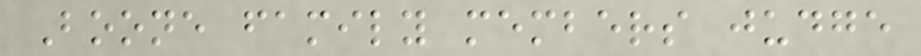Boone family members judge
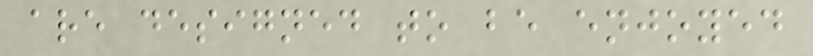are designed to be enjoyed
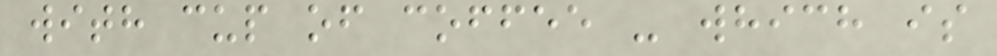with cup of coffee - which is
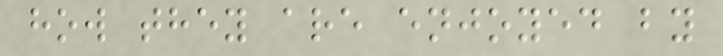how they are enjoyed by
